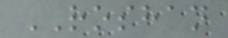ROSHAN
